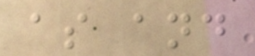as and
